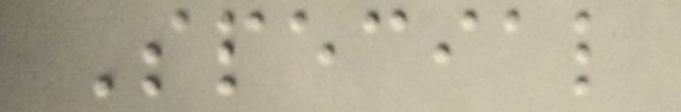Special
